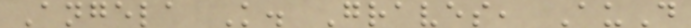Angela K. Graves, AuD
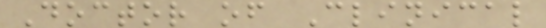Doctor of Clinical
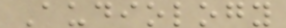Audiology
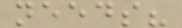needs?
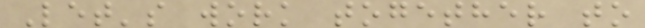Let's work together to
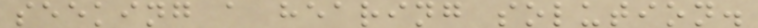seeking a hearing solution.
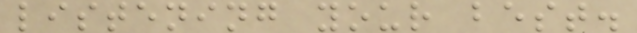listening your best.
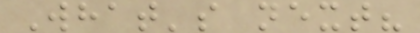What's next?
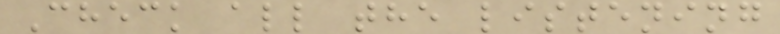Check all the listening
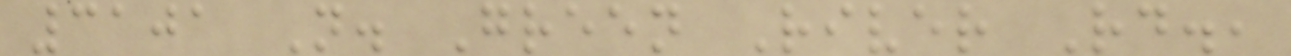3101 N. Green River Rd.,
